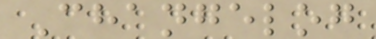Changelog
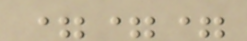===
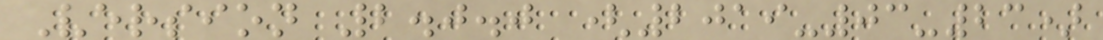Version 2.0.0 (2019-03-23)
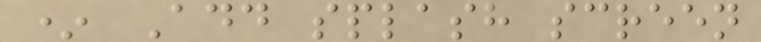* Add splash screen
